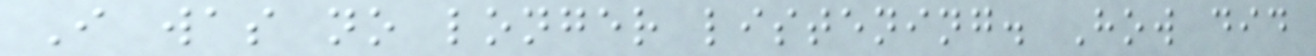I was no longer listening. How did
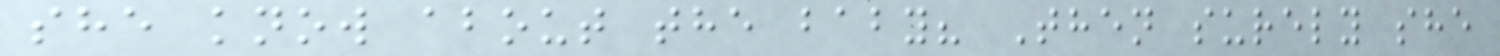she know about the baby? Then surely she
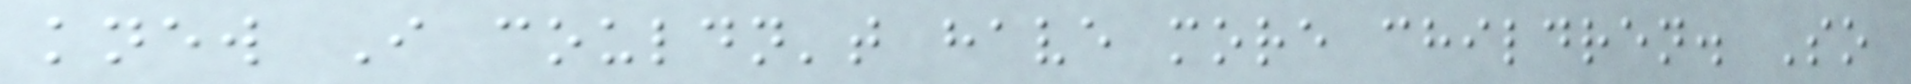knew I couldn't have more children. So
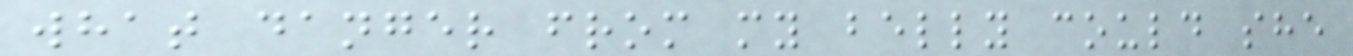what danger from my belly could she
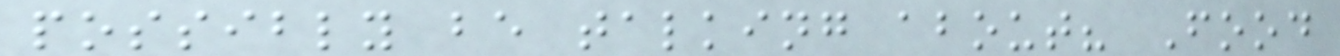possibly be talking about? Food
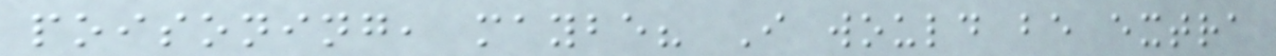poisoning, maybe? I would be extra
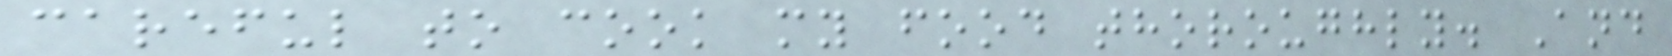careful to cook my food thoroughly. And
